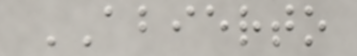ABIERTO
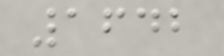1642
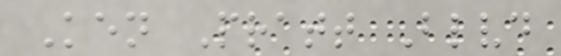Ken Pratt Blvd
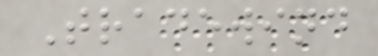Tradewind
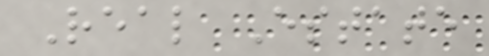Real Estate
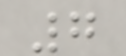7
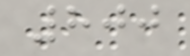800
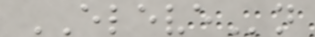ELEVEn
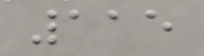115
